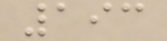193
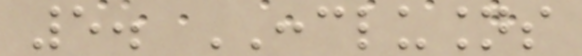5. CONCLUSIONS
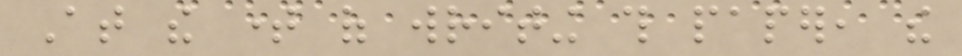At the time of writing this paper, the
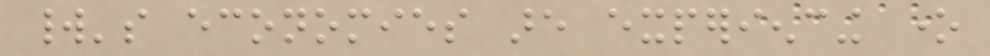world's economies are experiencing one
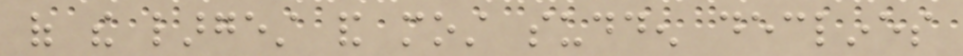of the largest and most sudden declines
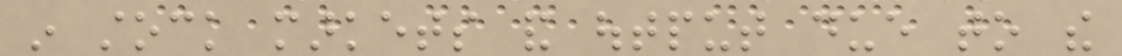in stock markets and output due to the
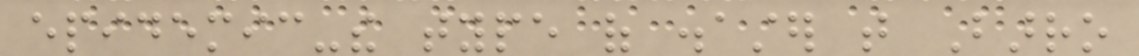epidemic-the type of disaster that Barro
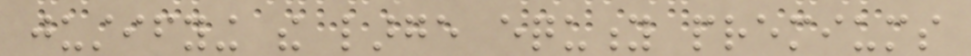justifying the large equity premiums
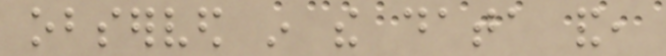observed in the data and,
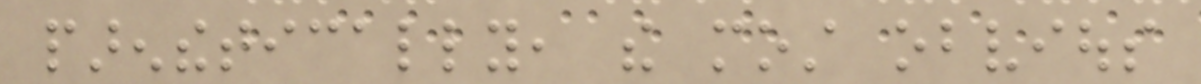parenthetically, the most obvious
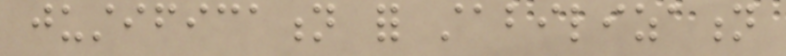justification for stabilization
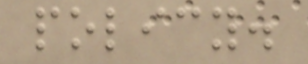policy.
